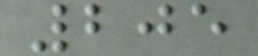205
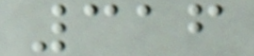316
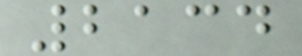2134
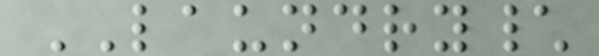LAUNDRY\
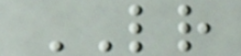LR
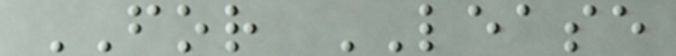FOR LEASE
